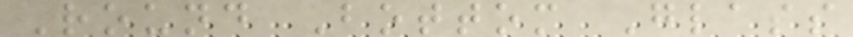Round Bottom Glass
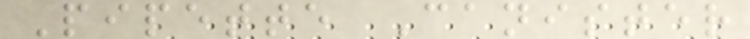Pipette Canister
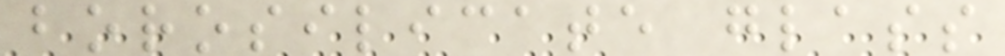borosilicate glass
